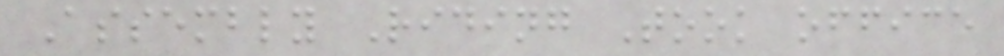Assembly Riding Took office
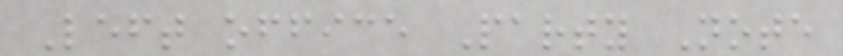Left office Party Note
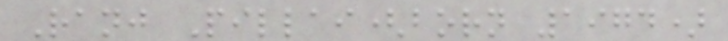Ranj Pillai(born 1974)
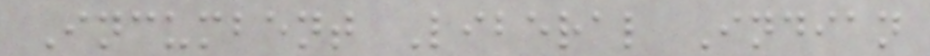Incumbent Liberal Indian
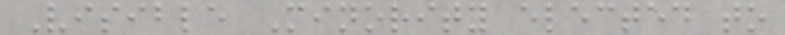Visible Minority elected to
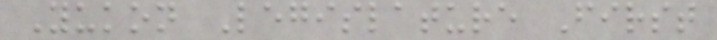Yukon Legislature First
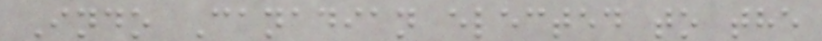Indo Canadian elected to the
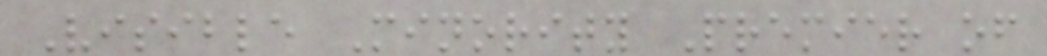Visible Minority Premier of
